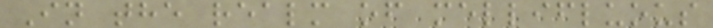In the realm of mellifluous
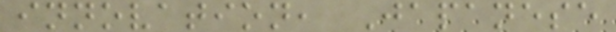innovation, Japanese
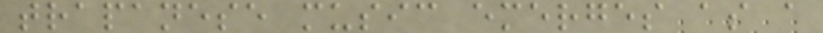trapanese music emerges as a
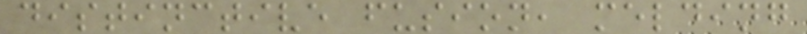distinctive fusion, melding
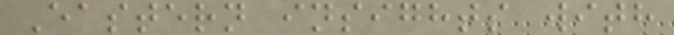Eastern insights with
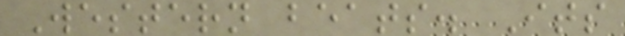Western beats. Its
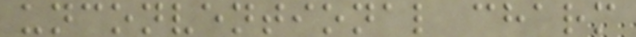unconventional charm
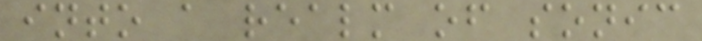into a realm of sonic
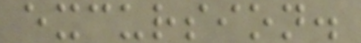excursion.
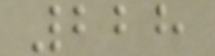228
